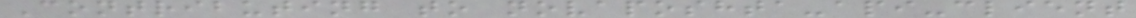Contributing to novaposhta-api-client
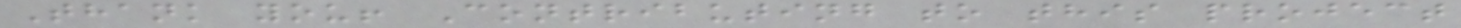Thank you! Contributing to this project
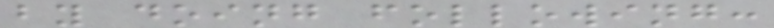by doing following:
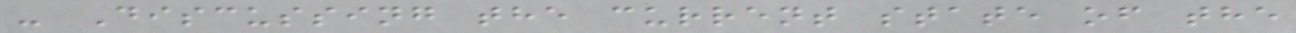- Discussing the current state of the
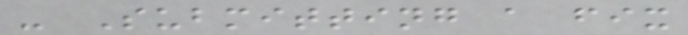- Submitting a fix
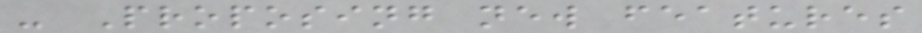- Proposing new features
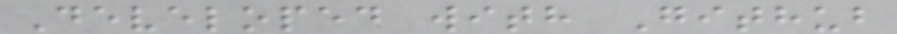Developed with Github
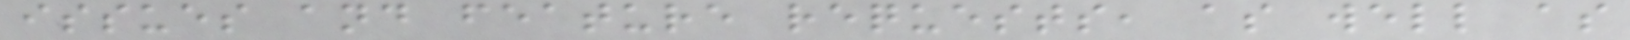issues and feature requests, as well as
